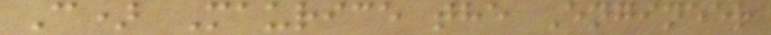C) Maurice the Engineer
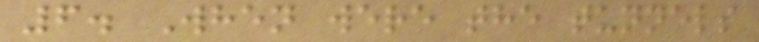6. When were the tunnels
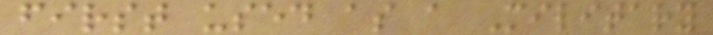first used as a Military
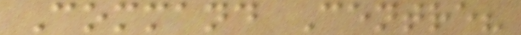Command Centre?
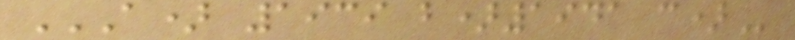A) 1939 B)1941 C)
